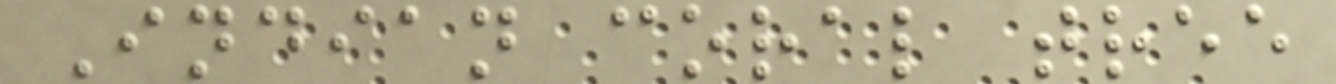Indian coral tree
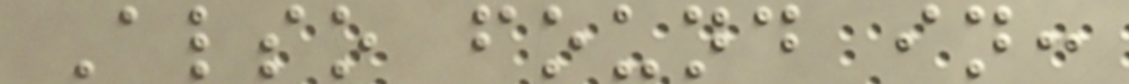Also found in:
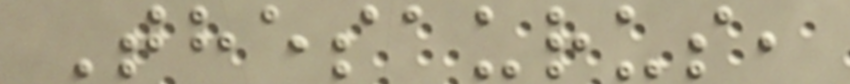Thesaurus,
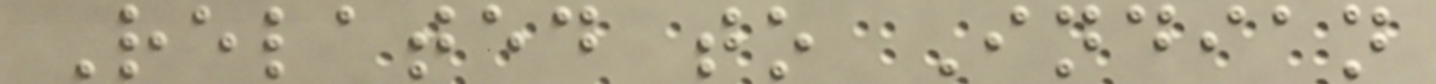Related to Indian
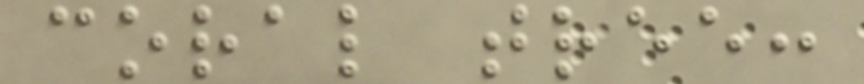coral tree:
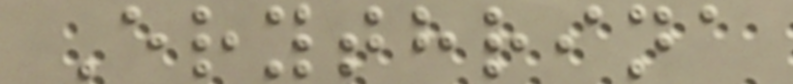Erythrina
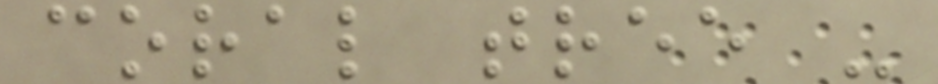coral tree -
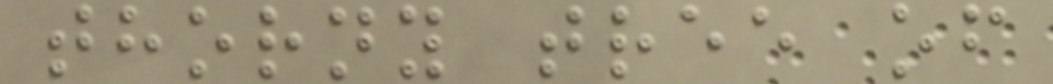thorny tree of
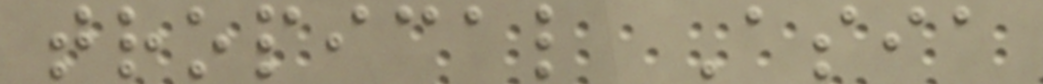tropical Asia
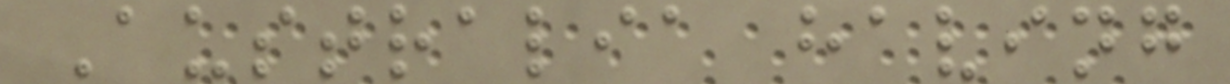Australia having
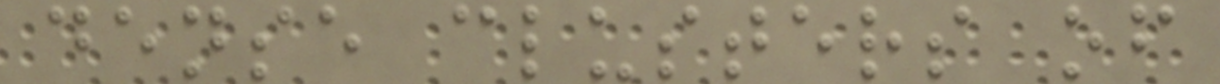dense clusters of
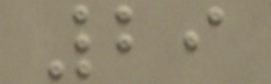29
